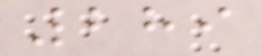289
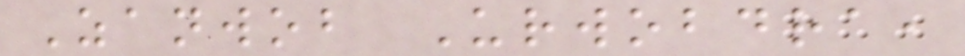Zanwob Urwobdra,
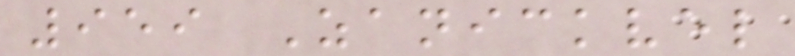959 Zanickvel
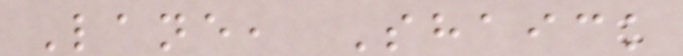Lane, Shaick
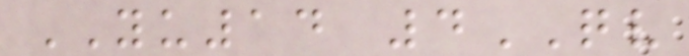YU14 4QV
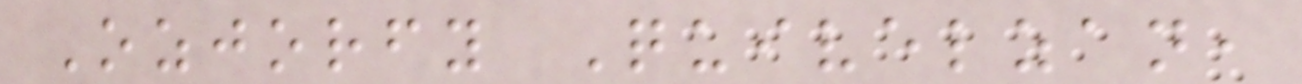Ozjorfy Quivelzan,
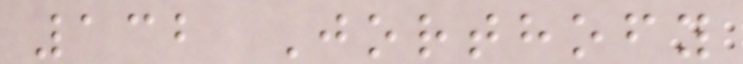132 Jorthofy
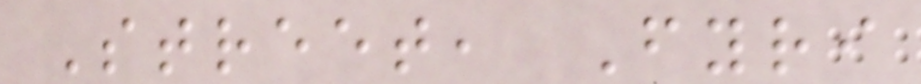Street, Fyri
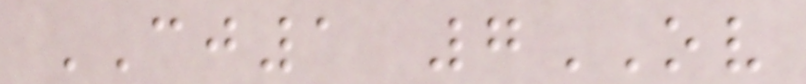CJ1 7OV
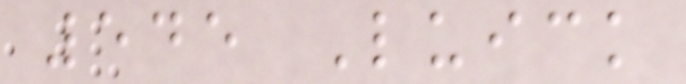545 Luick
